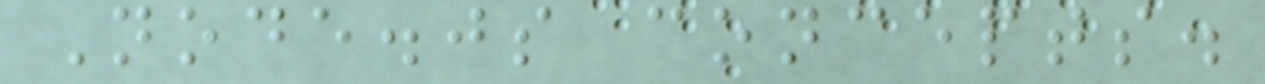Node.js concepts.
